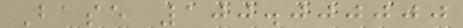Base 100.000000
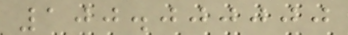100.000000
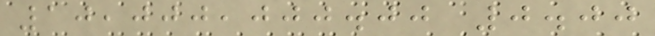10,000,000.00 0.00
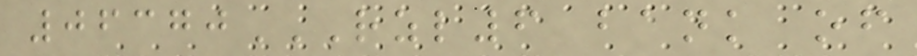06370RZL6 BANK OF
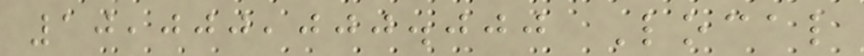10,000,000.000 Local
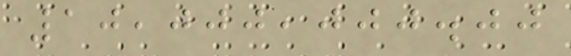10,000,000.00
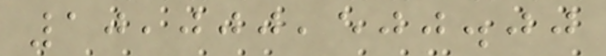10,000,500.00
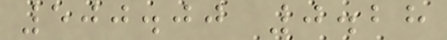500.00 0.28
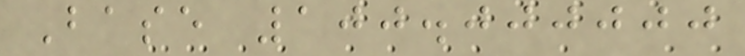Base 100.000000
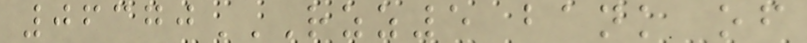06370RZZ5 BANK OF
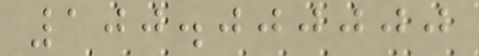100.000000
